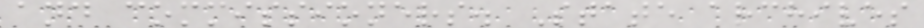and commissioners. State archives
